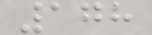178
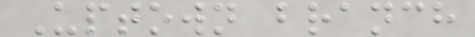Uptown branch
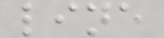line
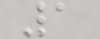1
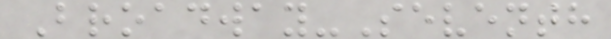Broadway-Seventh
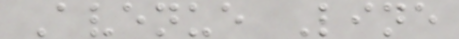Avenue Line
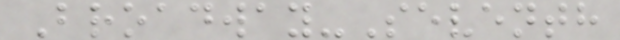Broadway-Seventh
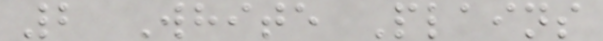2 White Plains
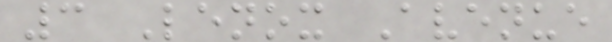3 Lenox Avenue
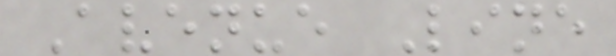Avenue Line
